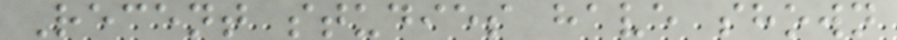Recent studies have shown
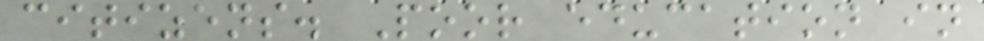citizens. Poor education in
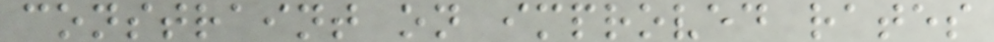constraint on improved rates
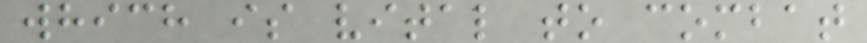which is vital to combat
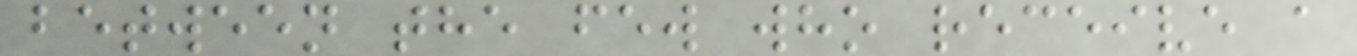between the few who receive a
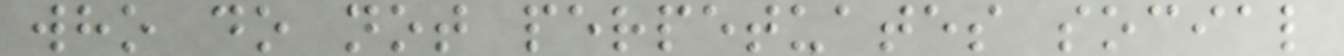who do not perpetuates social
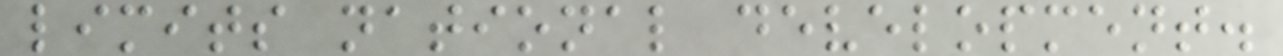limits national development.
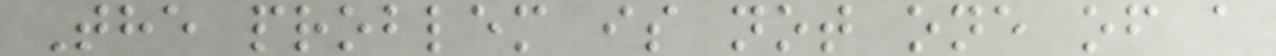The problem is not one of a
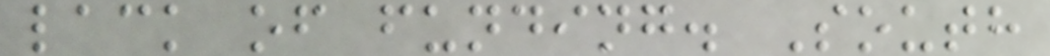lack of funding. South
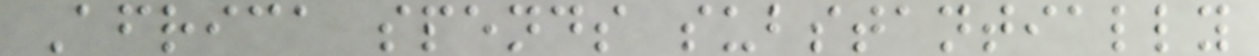Africa spends substantially
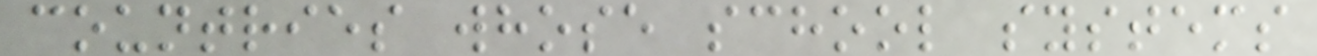countries whose school systems
